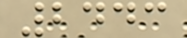2443
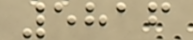5816
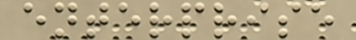enterprise
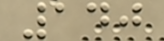140
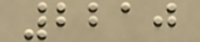2210
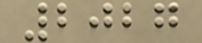2027
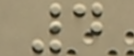4
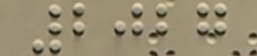2027
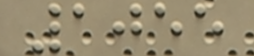1055
